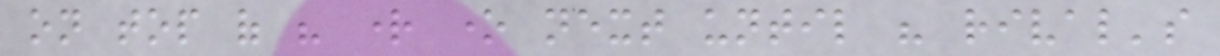on top of his right one next until his rival's
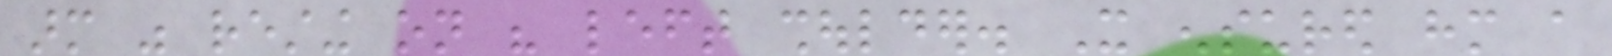arm was resting on his left shoulder. It ensured him a
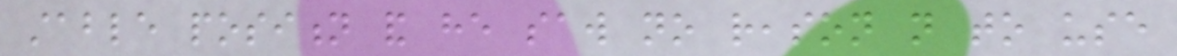stable position and he saw no reason not to use
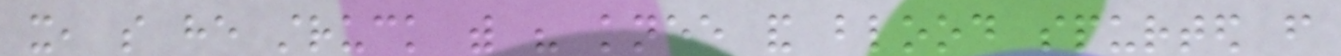it, so he struck with his knee and blood spurted from
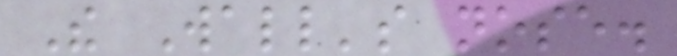The Wall's nose.
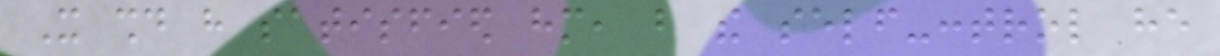It should have satisfied him, but the self-control he
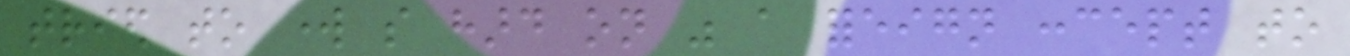tried to work so hard on was a foreign concept to
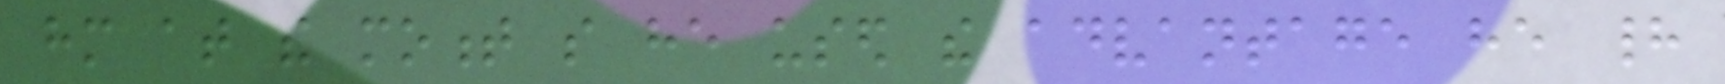him at the moment so he used the advantage he had
